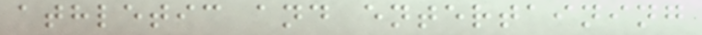athletic and entertaining
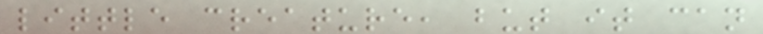little creature, but it can
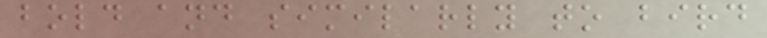bold and similarly to bird
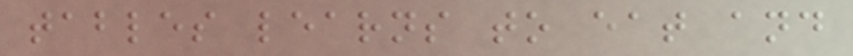tables learns to eat and
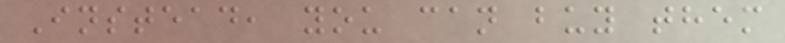Instead, you can buy them
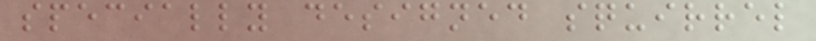specially designed squirrel
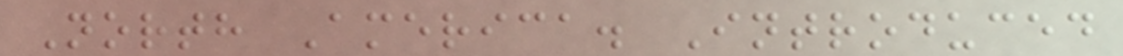North America. Introduced
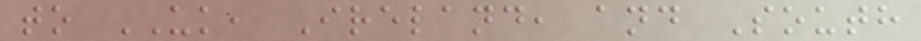to UK, Ireland, and South
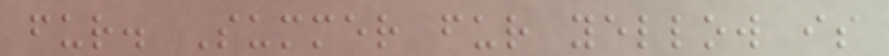fur. Summer fur yellow is
